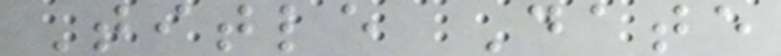Title Date
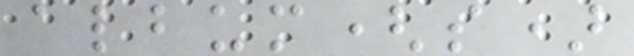album(s)
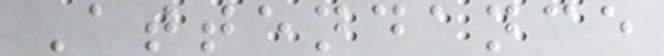Attendance
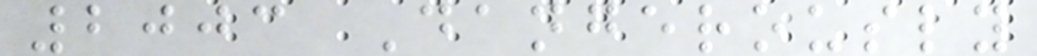2003 Dangerously
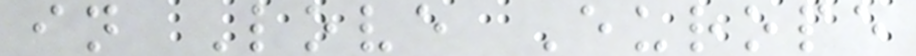in Love Europe
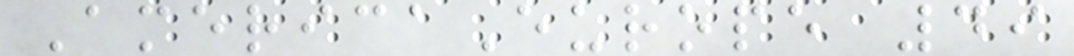AmericaEurope 49
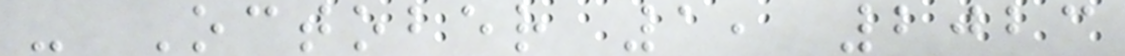- October 1, 2023
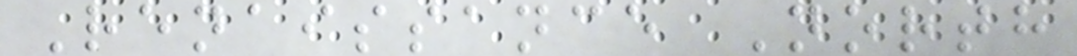Renaissance North
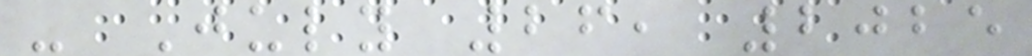- July 26, 2025
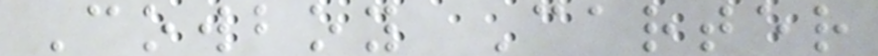Cowboy Carter
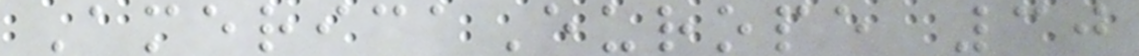AmericaEurope 30
